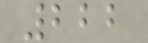222
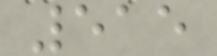515
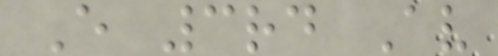E 3rd Av
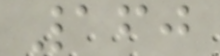160
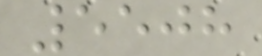5508
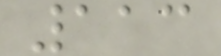113
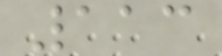113
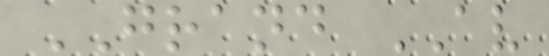GRAND AV
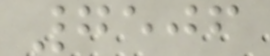7506
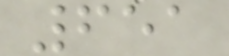651
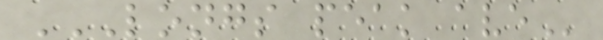LONGS PEAK AVE
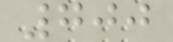700
